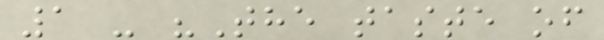1 - "The taste of
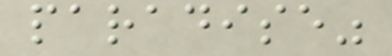paradise"
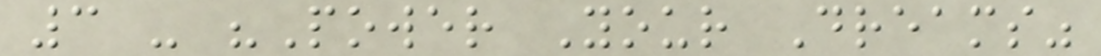3 - "Power Your Dreams"
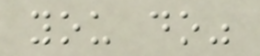you do"
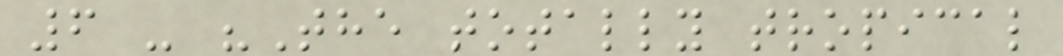6 - "The totally tropical
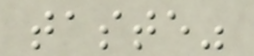taste"
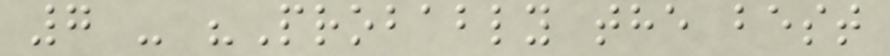7 - "Probably the best
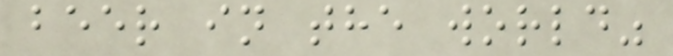beer in the world"
